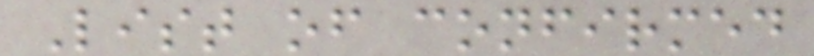List of confirmed
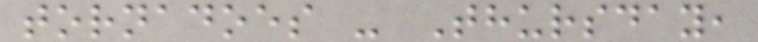tornadoes - Thursday,
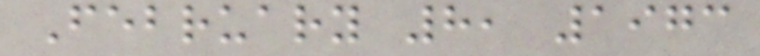February 8, 1973
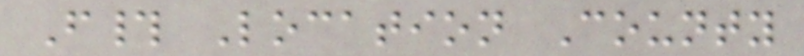F# Location County
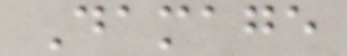Damage
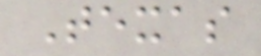Texas
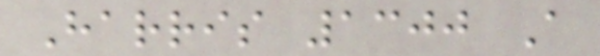Harris 1300 A
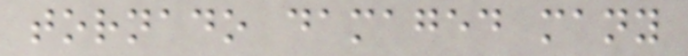tornado damaged many
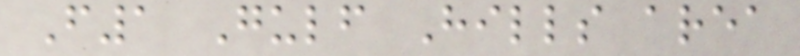F1 Gulf Hills area
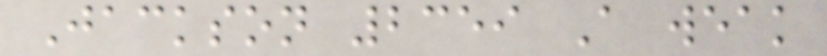Jackson 2359 A weak
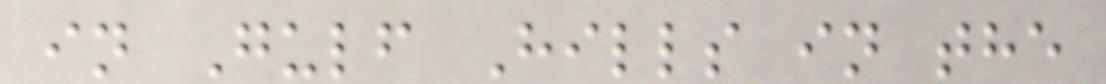in Gulf Hills in the
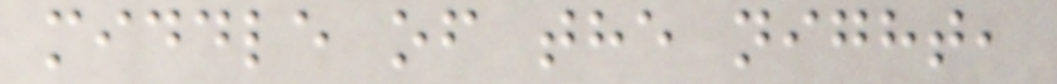middle of the night,
